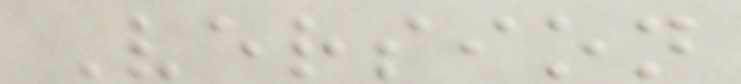Version
